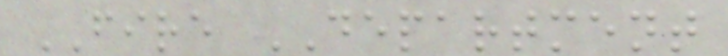FIRE DEPARTMENT
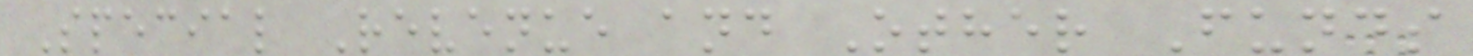Special Revenue and Other Funds
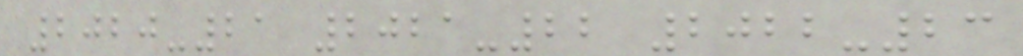2020-21 2021-22 2022-23
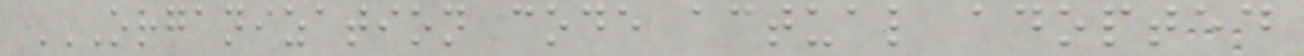ORGANIZATION CODE ACTUAL ADOPTED
